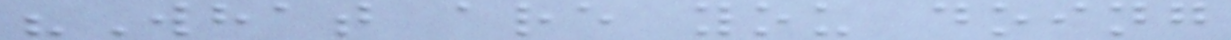"What are you doing
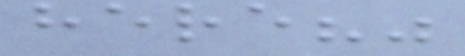here?"
